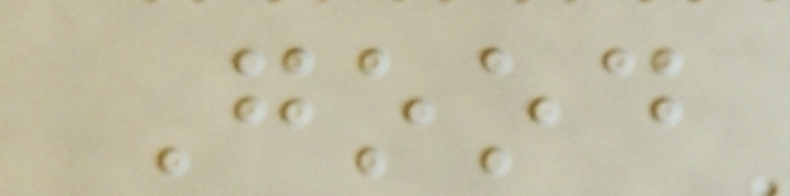Good
